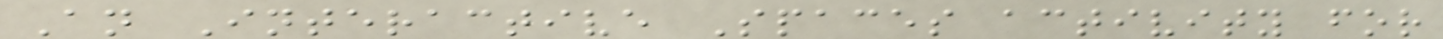An Interactive Spaces activity for
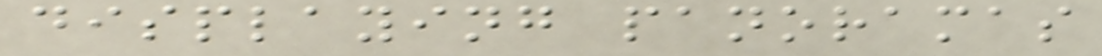displaying panoramas
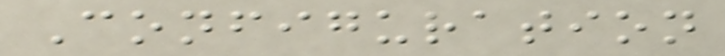Configuration
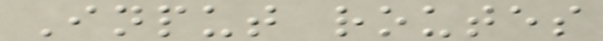Input routes
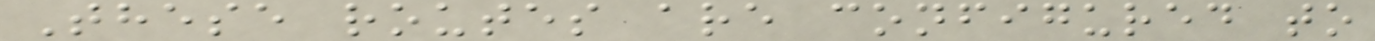These routes are configured to
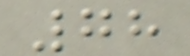78
